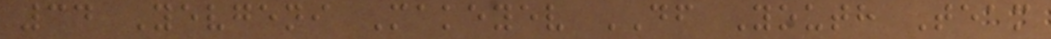34 Yevgeni Makeyev DF Youth Team
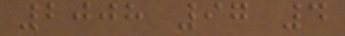2008 97 4
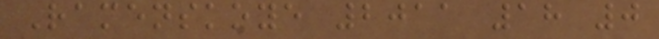Ramenskoye 2011 18 0
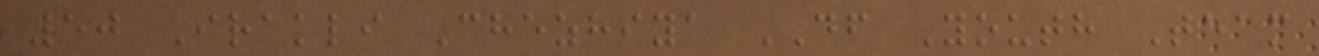50 Irakli Chezhiya DF Youth Team
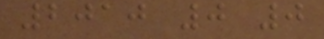2010 0 0
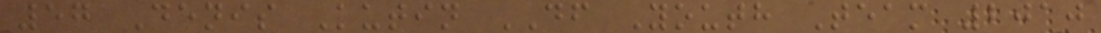57 Denis Kutin DF Youth Team 2010
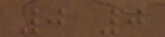0 0
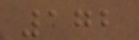172
